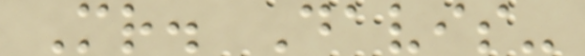Mr. Davis-
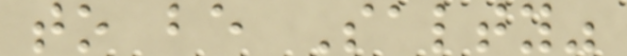to be Salty"
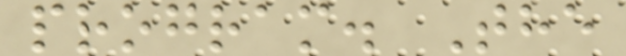program. The
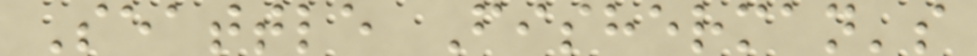Seattle Fisherman's
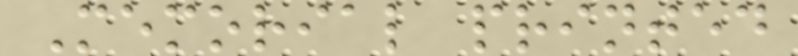Memorial printed
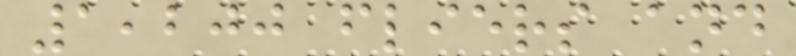1,200 fliers and
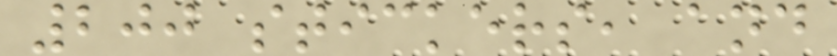200 stickers, and
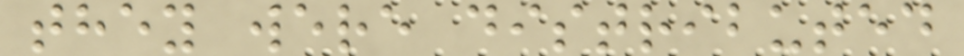they were distributed
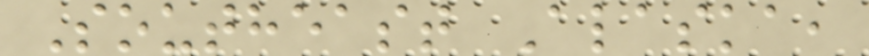Southeast Alaska,
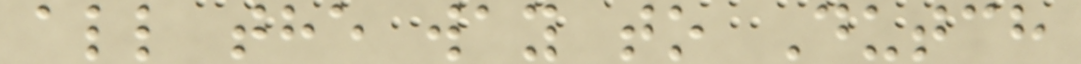all the way to Dutch
